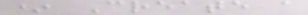* Create a
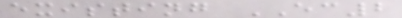existing EC2
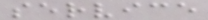service
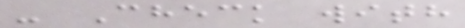- Check with
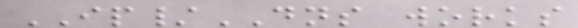IP/DNS works
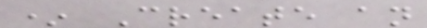* Create an
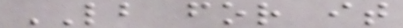LB for it
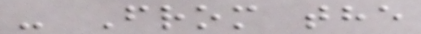- From the
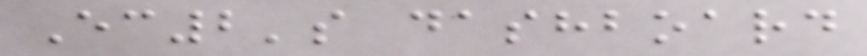Ec2's dashboard
